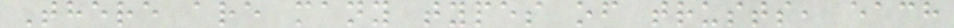There are many types of trusts, each
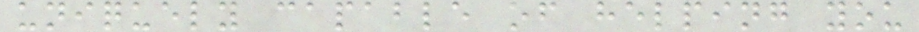uniquely capable of helping you
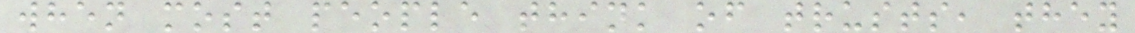when most people think of trusts, they
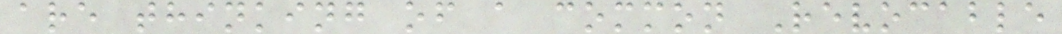are thinking of a common Revocable
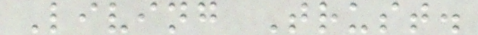Living Trust.
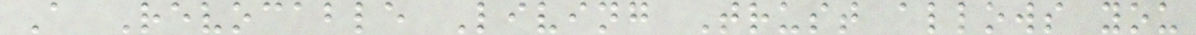A Revocable Living Trust allows you
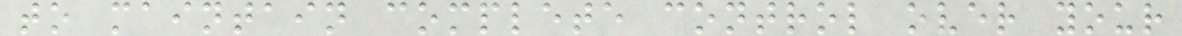to maintain complete control over your
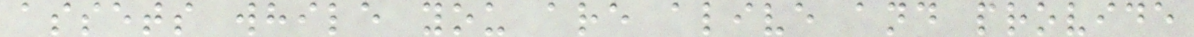assets while you are alive and provide
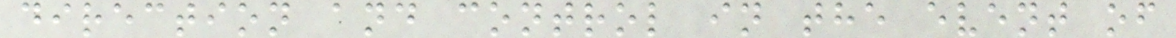direction and control in the event of
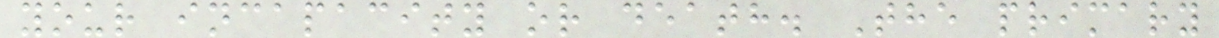your incapacity or death. The primary
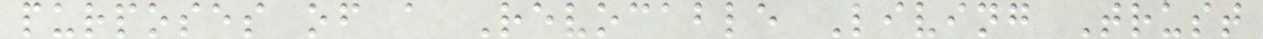purposes of a Revocable Living Trust
